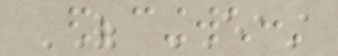OF EAST
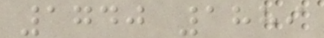1740 1889
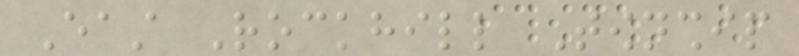East Rockhill Township
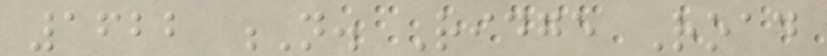1622 N. Ridge Road
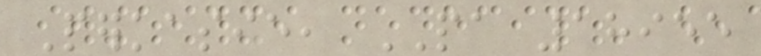Perkasie, PA 18955
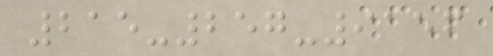215-257-9156
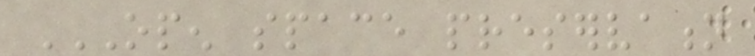OPEN SPACE PRESERVATION
